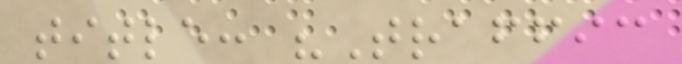title: "Traffic
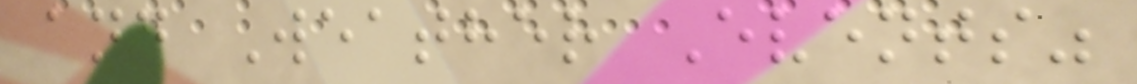and Weather Events"
